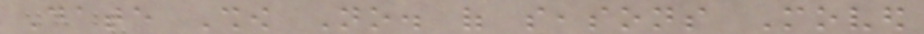Date Show No. of seasons Moved
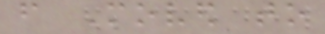from Moved to
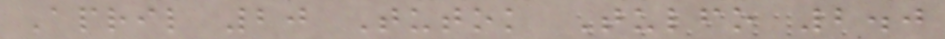April 20 Tutok Tulfo 2.0
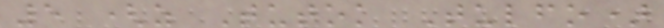5 (as Tutok Tulfo)
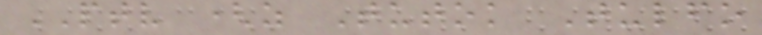PTV (as Tutok Tulfo
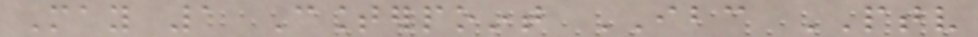May 1 Counterpoint IBC PTV
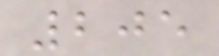205
